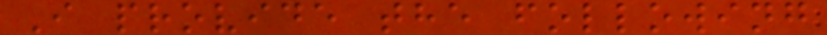I provide the following
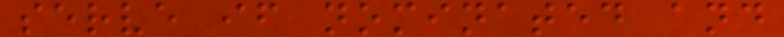serve if nominated and
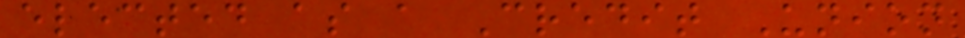elected as a Credit Union
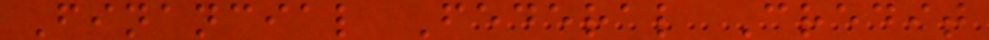Financial Federal Credit
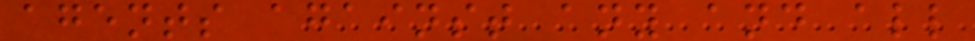agents against any and all
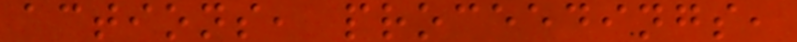actions, proceedings,
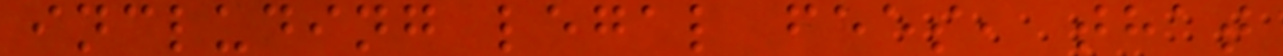including legal fees, that
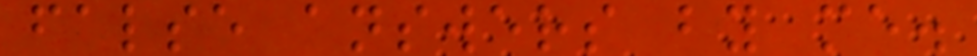false answers by me.
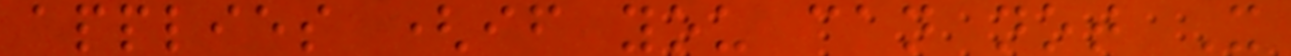applies (if you can not X
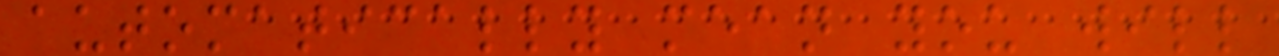automatically mean you will
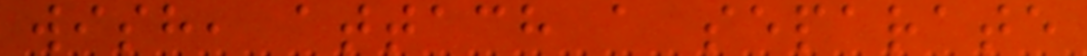wish, attach a separate
